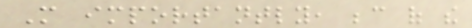More importantly, because of the
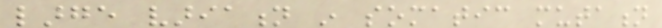large variation in somatic mutation
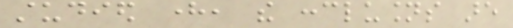studied here, the conclusions are
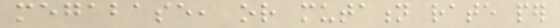megabase, or mutation rate per
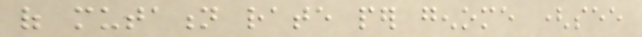of mutation rate per genome (see
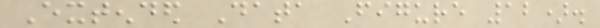Extended Data Figure 12).
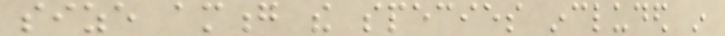size among the species included in
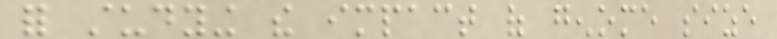for studying the impact of genome size
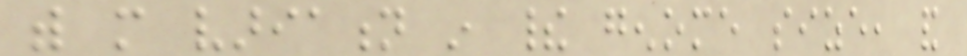with more variation in their genome size, and
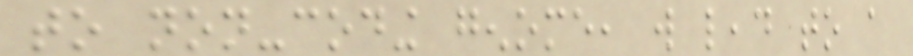to non-coding genome, will lead to a
